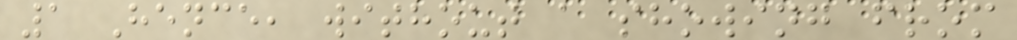1 Hence, without a showing from
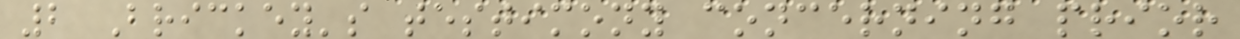2 Brickey's testimony concerning prior
